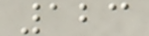123
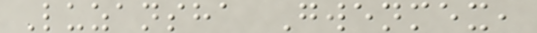Luzansha Gwenmex,
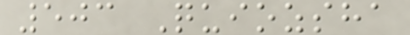503 Quiozsha
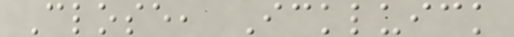Close, Ickluick
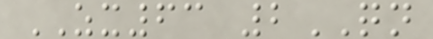ZX63 2QN
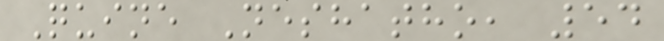Quine Neshatho, 54
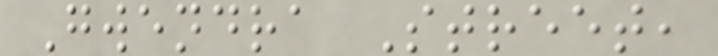Gwendra Street,
